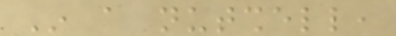In a nutshell,
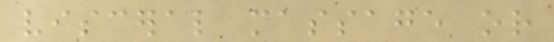visceral massage or
